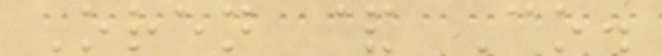Oren & Co.
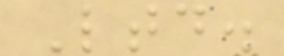Ltd.
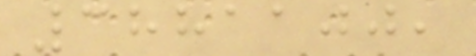3881100,
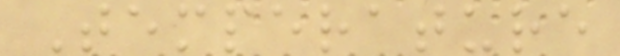Temperature
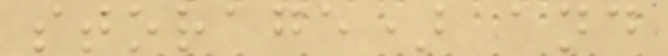storage) and
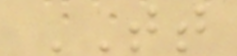TT
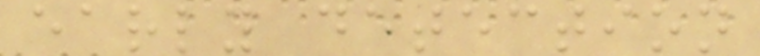early detection
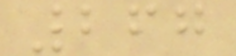267
